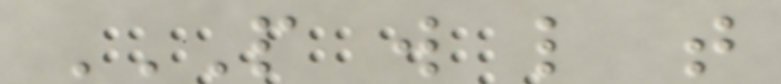P W L T
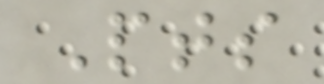Pts
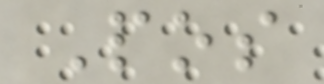Pos
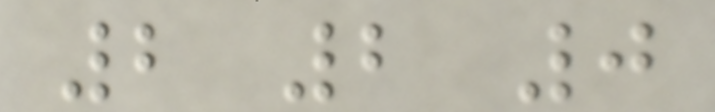2 2 0
